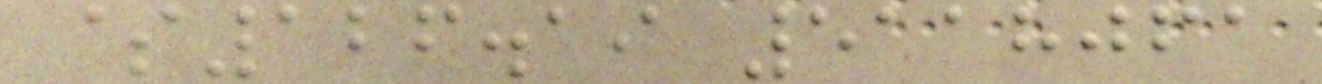$126.19 5118061
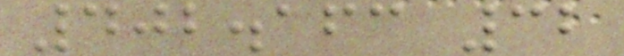402.163 32
